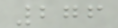276
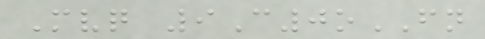Mvq 9C0oFN
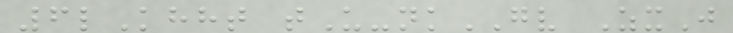6lKhht tU-nkGV ZxJ
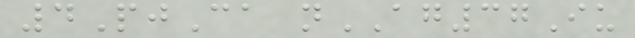4PjCa nAG37Iu
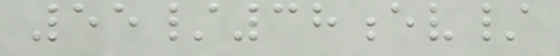55/38ev/
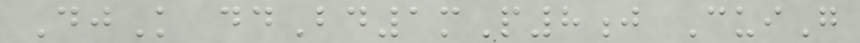DjK ddBd1mP8j CuiG
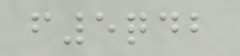f5qdb
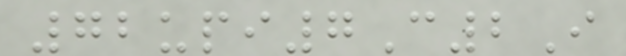72upi7C2I
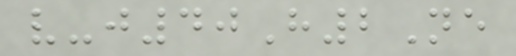v-j40H2Ne
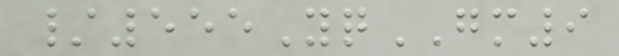/555YqGM9
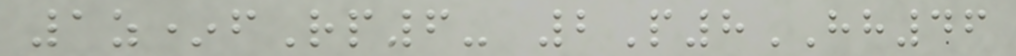1z*fRp6- 2P8HH46
